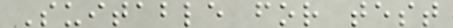Suitable for test
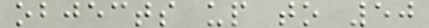objects up to 50
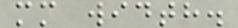mm width.
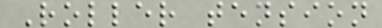Roller tension
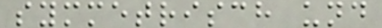symmetrisch und
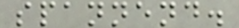spannend.
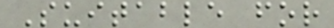Suitable for
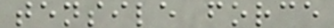tensile force
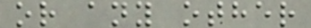or any other
